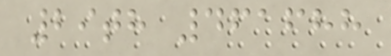29th 461688
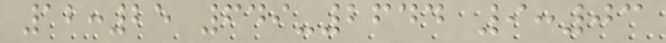12:25 649-2644 9:03
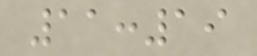11:19
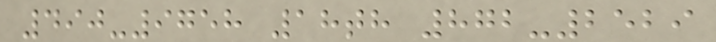490-9758 18th 872-2529
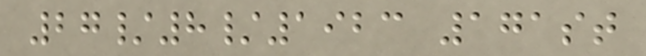27/8/1923 171st
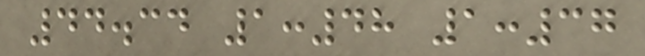44.34 1:48 1:37
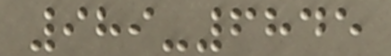989-6845
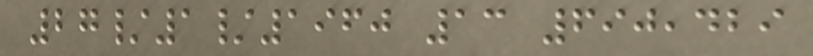27/1/1960 13 690,429
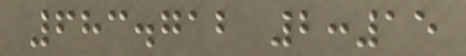683.712 2:15
